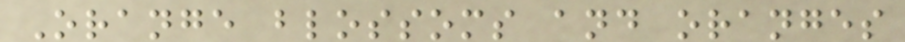Orange blossoms and oranges
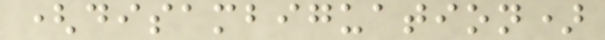(disambiguation)
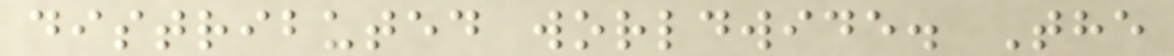distributed worldwide. The
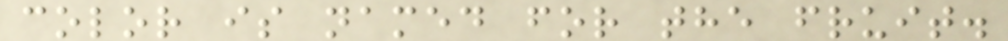color is named for the fruit.
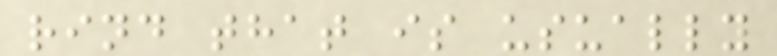rind that is usually
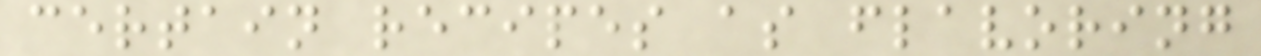certain recipes as flavoring
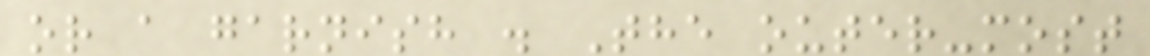or a garnish . The outer-most
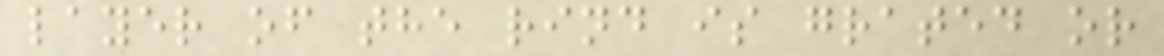layer of the rind is grated or
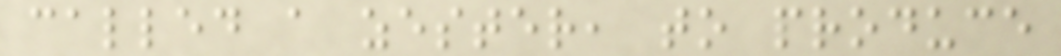called a zester, to produce
